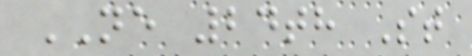NE 24th St
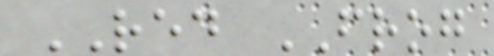RED FROG
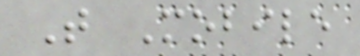T Mobile
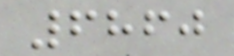6860
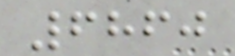6860
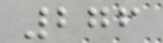276
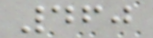460
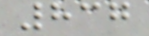837
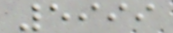5999
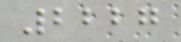2227
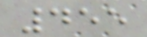455
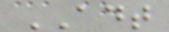ADT
